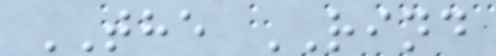THE RIND
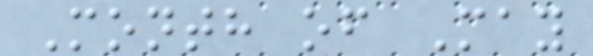Month of May
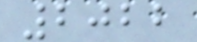2022
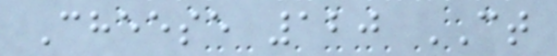Cheese 120 CT
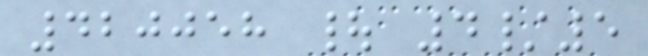420058 | 4/5
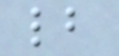lb
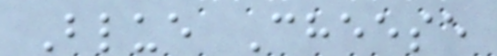Blue Cheese
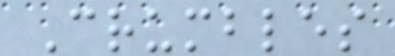Crumbles
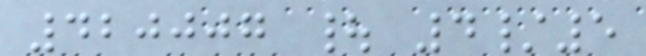420007 | 4/5
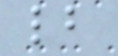lb
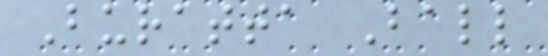Buratta Ball
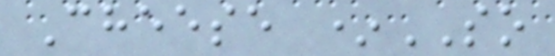Cheese *SO
